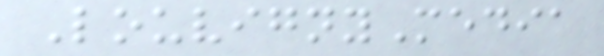LouvignyMedia
